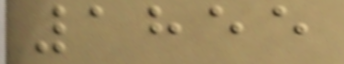1855
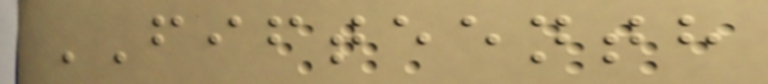FIFTEENTH
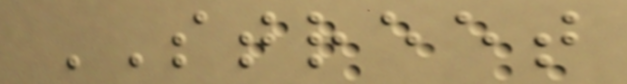STREET
